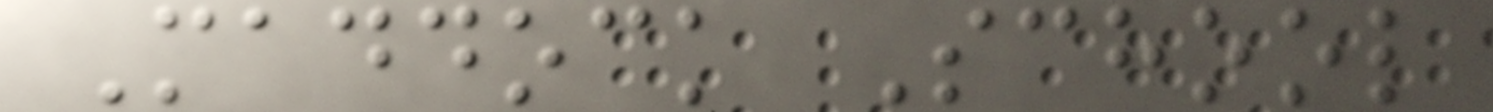Maddock School
